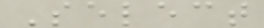Select
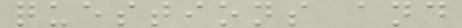questions and
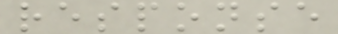response
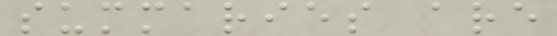summaries are
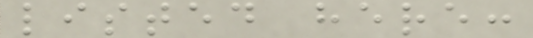listed here:
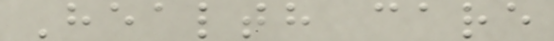Health care
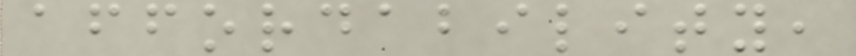affordability,
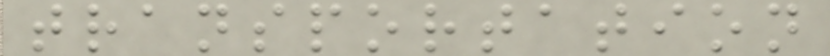transportation
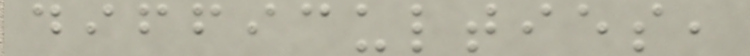difficulties,
